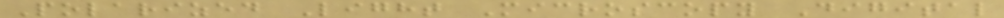Polarized Light Microscopy Digital
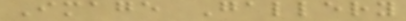Image Gallery
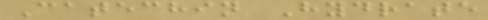Catechin Hydrate
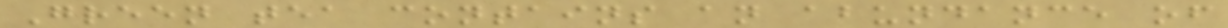Green tea contains an abundance of
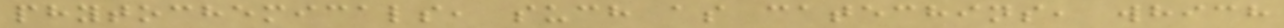phytochemicals, such as catechins, which
